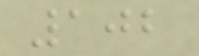102
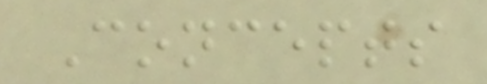Concepts
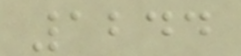1244
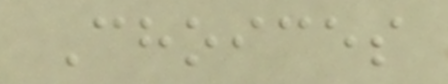Choices
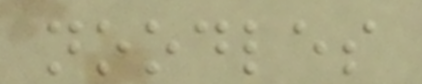noodles
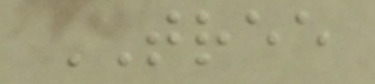TREE
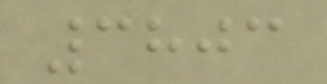3803
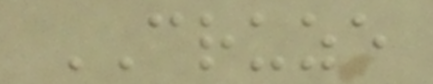CRUZE
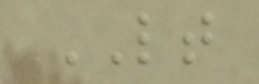LT
